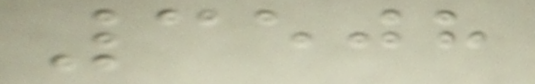3508
